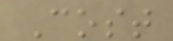Cost
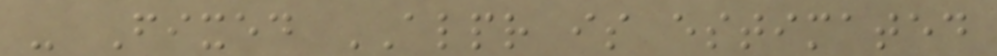- Fixed ALPR is estimated
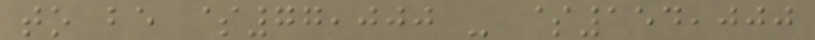to be $77,000 - $154,000
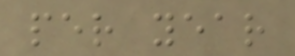per year
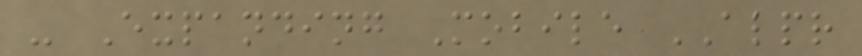- Expanding Mobile ALPR
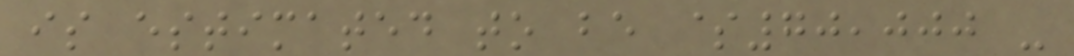is estimated to be $70,000 -
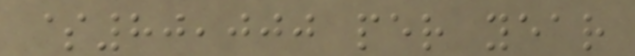$80,000 per year
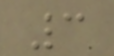3
